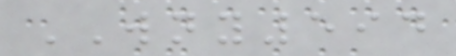WNY594
